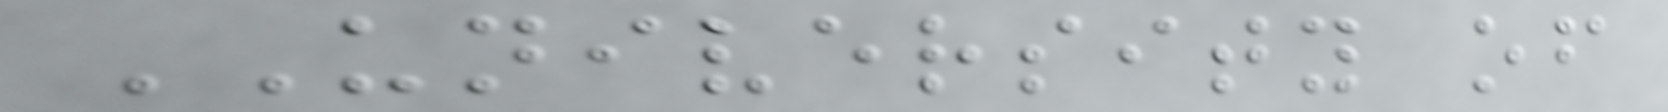UNIVERSITY of
